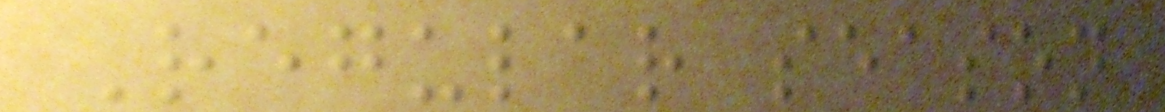Regular season
